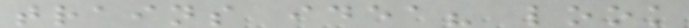trains idea? look
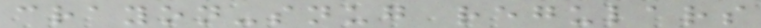crayon-snug regulars
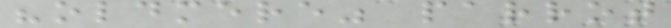"oldmere" parrot
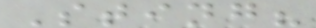Sting?
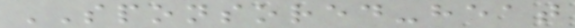SPONSORED-heat
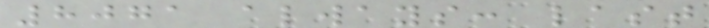8071 always: last
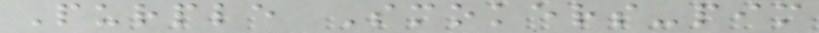Purple Smokers-pim
